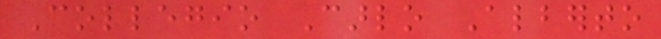Collegio Carlo Alberto
